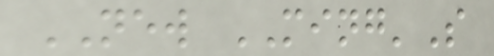NEW MING'S
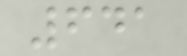641
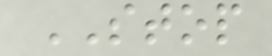STOP
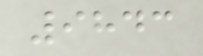9843
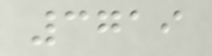3719
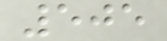505
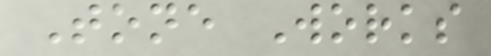Tone Works
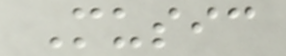Music
